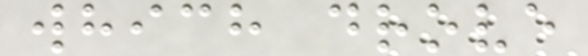which drove
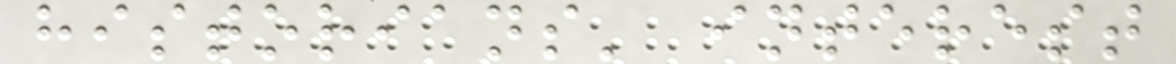historians' interest
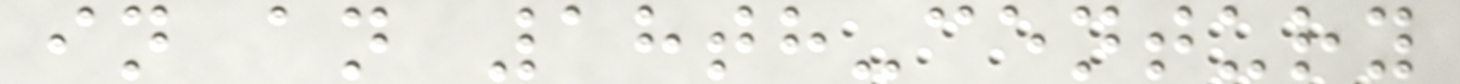in an 18th-century
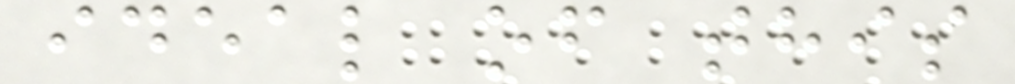ideal of this
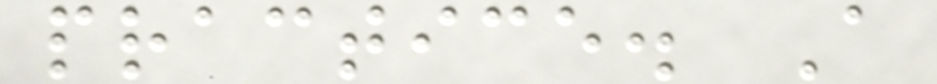practice. A
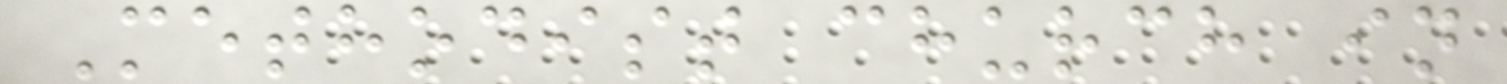Methodist church in
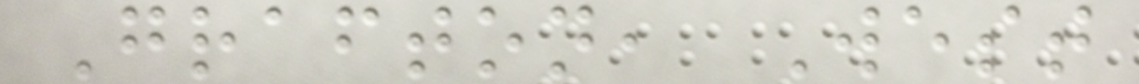Grafton, West
